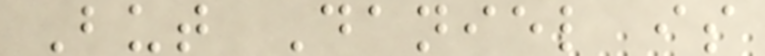But Daniel is
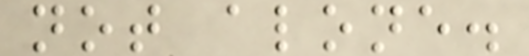not alone.
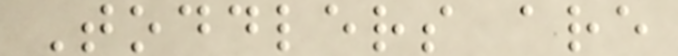Toddlers are
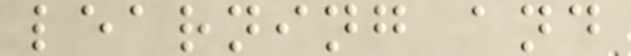learning and
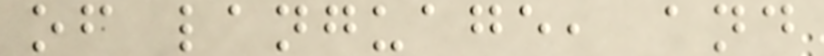of language, and
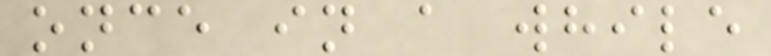once in a while
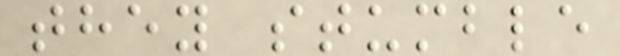they stumble
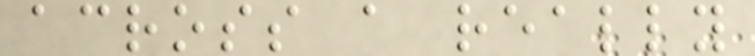across a really
